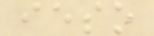ieso
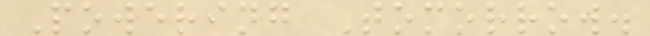Powering Tomorrow.
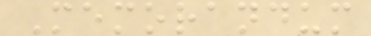Memorandum
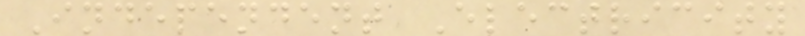Independent Electricity
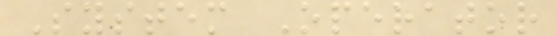System Operator
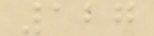127
